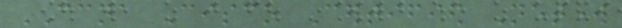CCNA Cisco Certified Network
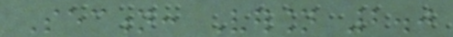Section: Version 2.0
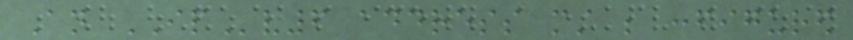An IPv6 address must be configured
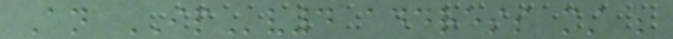An IPv4 address must be
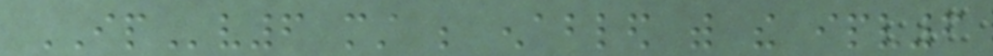IPv6 must be enabled with the ipv6
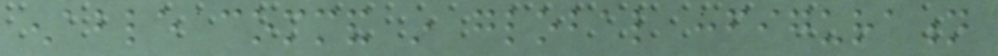enable command in global configuration
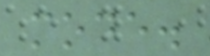mode.
